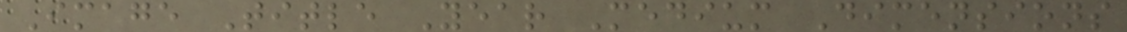Image Title Year Medium Dimensions
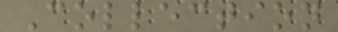Collection
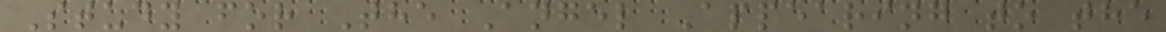Study for The Angel Appearing to the
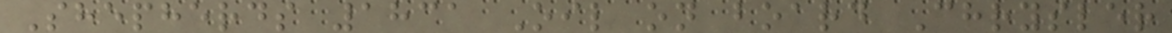Shepherds 1831 Oil on board Chrysler
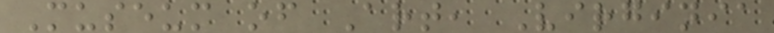Museum of Art, Virginia
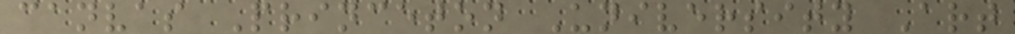canvas Princeton University Art
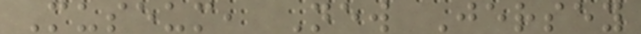Museum, New Jersey
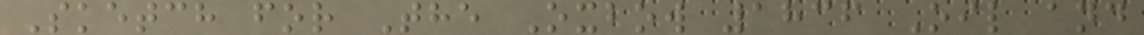Sketch for The Oxbow 1836 Oil and
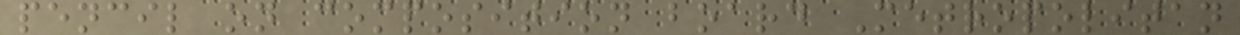pencil on composition board Metropolitan
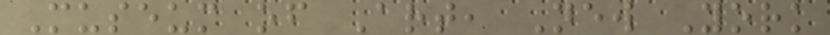Museum of Art, New York
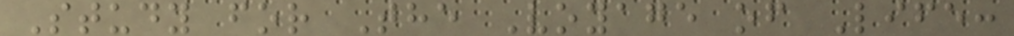Study for The Voyage of Life:
